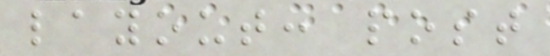layout: post
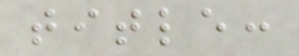title:
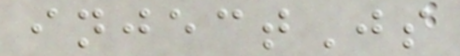injectJs
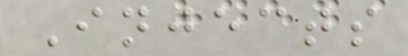Injects
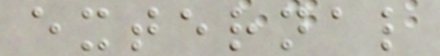external
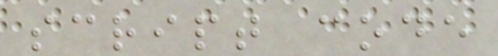script code
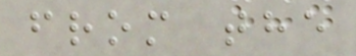from the
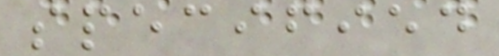specified
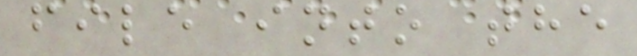file into the
